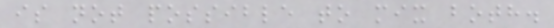is not possible to mix both.
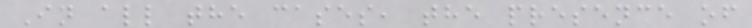In all the cases, the presence of
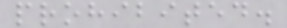prohibited.
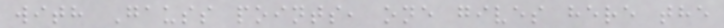with Gauss points, one gives here the
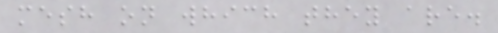mesh on which they are.
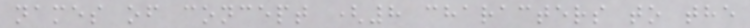names of concept (8 characters to the
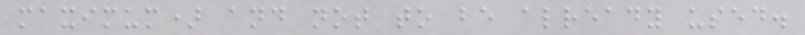maximum) and not to be already used.
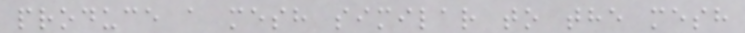produce a mesh similar to the mesh
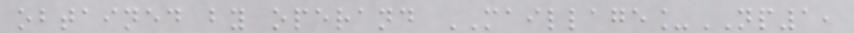obtained by operand MAILLAGE_NP1,
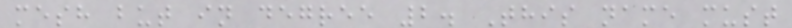mesh but in degree 2. This name must
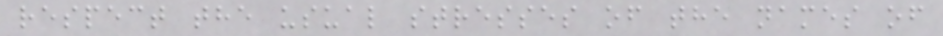respect the usual stresses of the names of
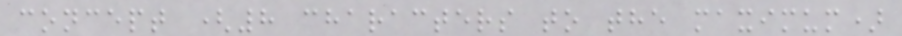concept (8 characters to the maximum)
